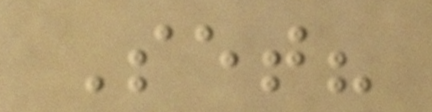Set?
